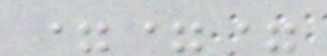===
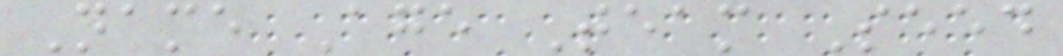Name Age Team Seed
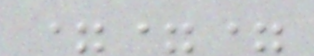===
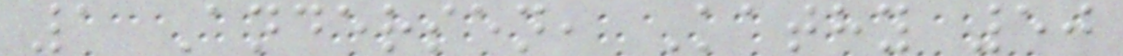1 Andersen, Kathy 50
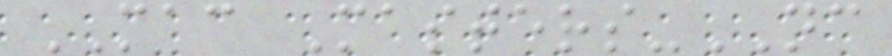MAC Masters-NC
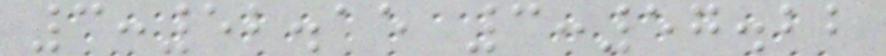3:52.15 3:57.22
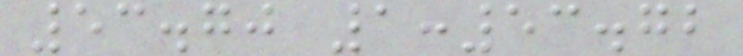53.70 1:53.72
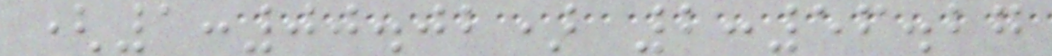(1:00.02) 2:56.27
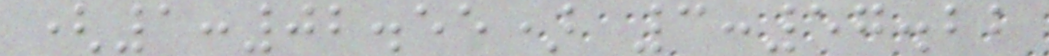(1:02.55) 3:57.22
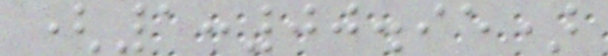(1:00.95)
